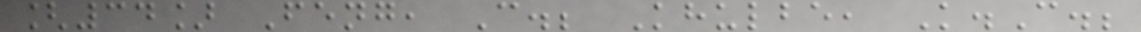[34] Feng, C.; Khulbe, K.C.;
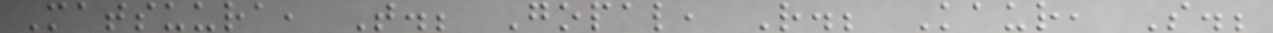Matsuura, T.; Gopal, R.; Kaur, S.;
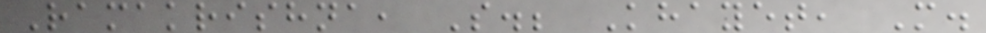Ramakrishna, S.; Khayet, M.
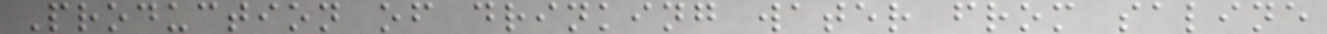Production of drinking water from saline
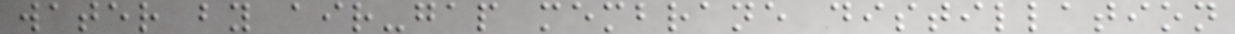water by air-gap membrane distillation
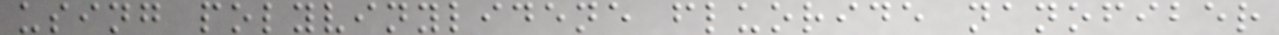using polyvinylidene fluoride nanofiber
